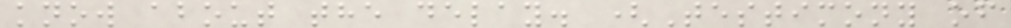know about the delay. (Testimony of
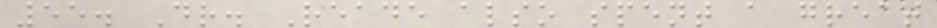55. Dr. Reade also spent a great
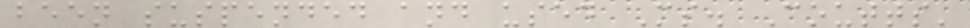been suspended and used Ms. Coutts'
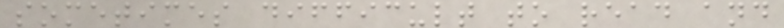sometimes difficult to read and
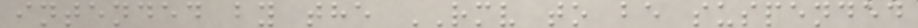intended by the RMV to be suspended
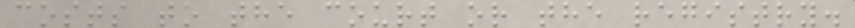costs to the court or the registry.
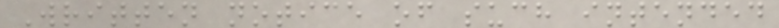Written notice of such intended
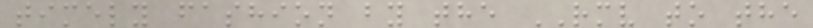timely fashion by the RMV to the
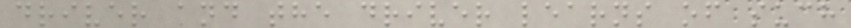driver and the driver learns of such
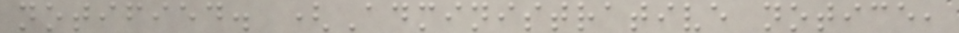notified. (Administrative notice,
